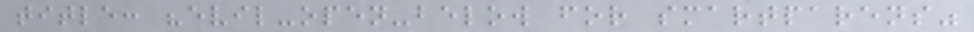title: "evil-open-below for smartparens"
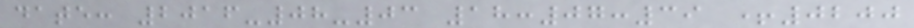date: 2016-08-03 18:07:39 +0200
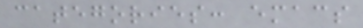categories: emacs
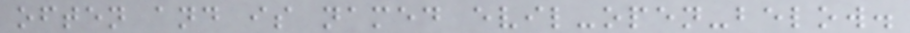often and is named evil-open-below.
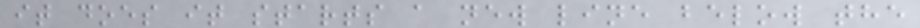it does it starts a new line below the
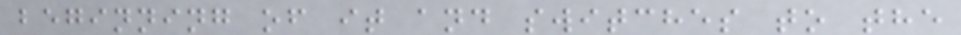beginning of it and switches to the
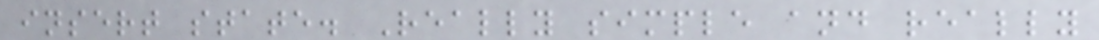insert state. Really simple and really
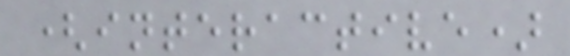(interactive)
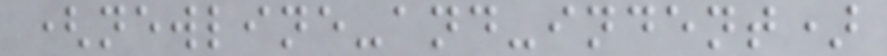(newline-and-indent)
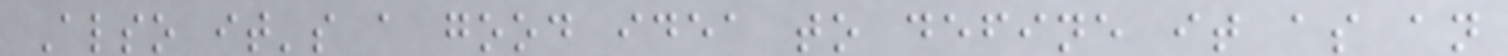Also it's a good idea to define it as an
